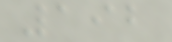192
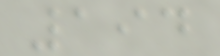194
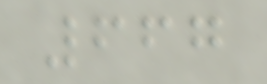667
